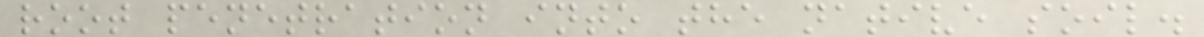root penetration into the native soil.
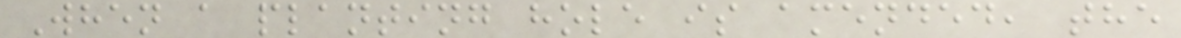When a planting hole is amended, the
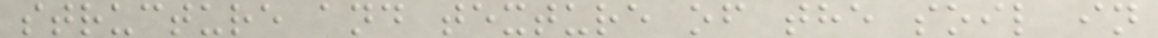structure and texture of the soil in
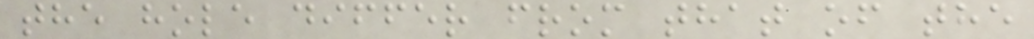the hole differ from that of the
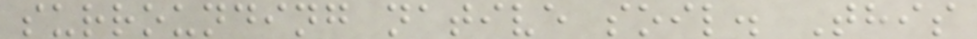surrounding native soil. This
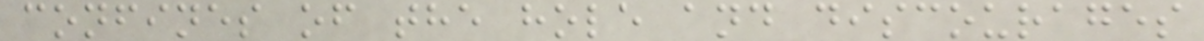confines of the hole and discourages
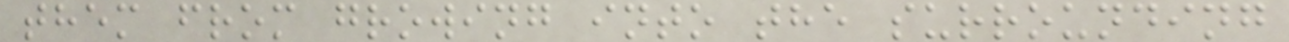them from growing into the surrounding
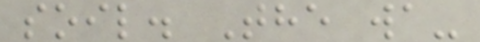soil. The wa-
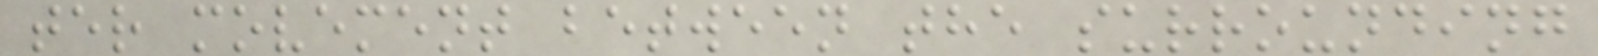ter movement between the surrounding
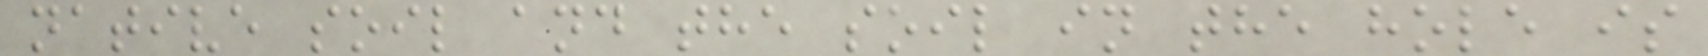native soil and the soil in the hole is
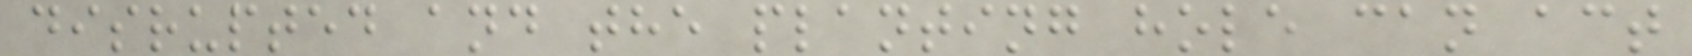disrupted and the planting hole can act
